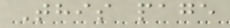This page
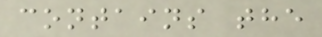contains the
